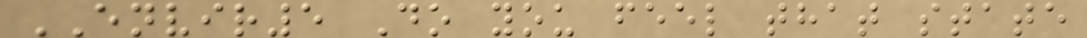ENVIR5 Do you feel that state
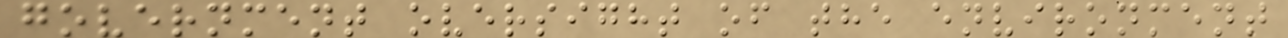government oversight of the environment
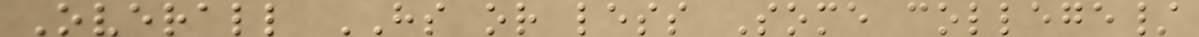Overall HS or less Some college/
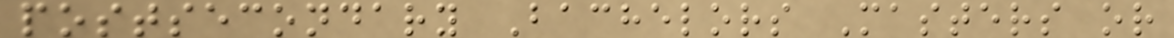postsecondary Bachelors Masters or
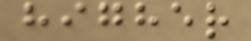higher
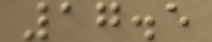17.5
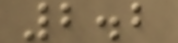2.2
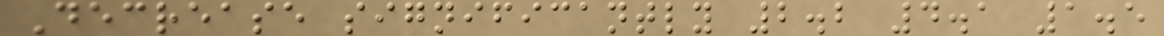Decrease significantly 2.2 4.1 1.5
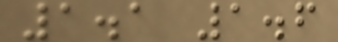1.1 1.6
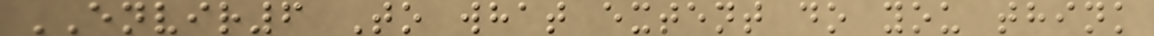ENVIR6 To what extent do you think
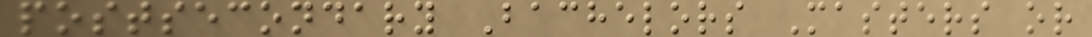postsecondary Bachelors Masters or
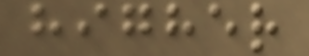higher
